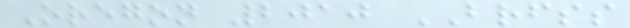Oregon 2010 BRFSS
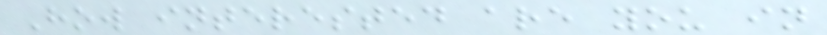How interested are you in
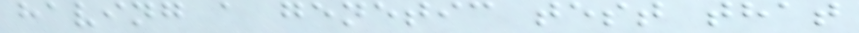having a genetic test that
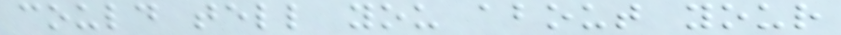could tell you about your
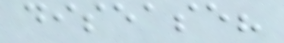disease?
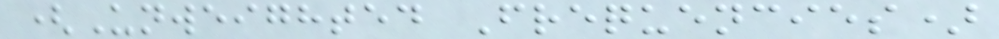(Unweighted Frequencies)
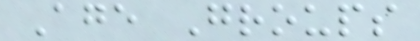Age Groups
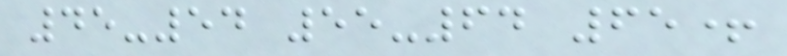45-54 55-64 65+
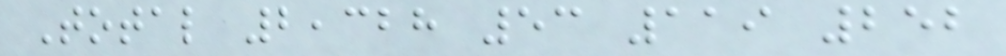Total 2,328 53 119 252
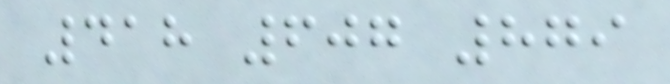418 607 879
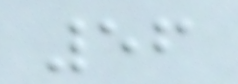56
